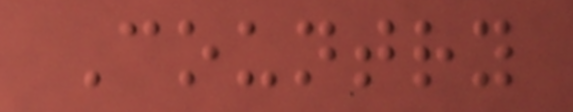Country
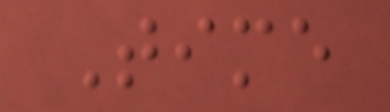Time
